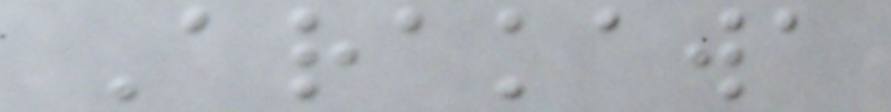Arakawa
